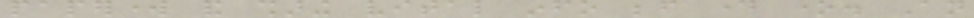paperwork and sharing vital info before day one. An
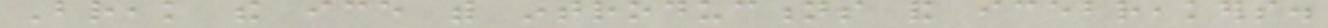Break the ice with introductions and icebreakers.
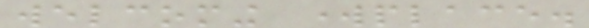welcoming workplace.
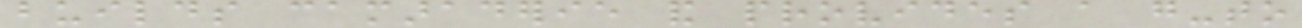builds camaraderie and provides a go-to
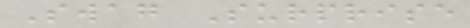Swag Surprise
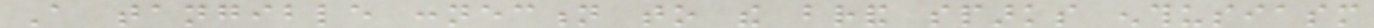A tangible connection to the brand sparks enthusiasm
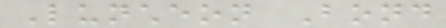Luncheon Bond
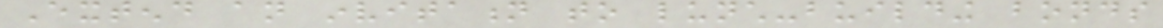Extend an invitation to lunch-building bonds
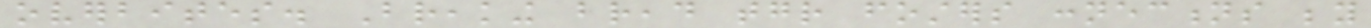overbites. Breaking bread together fosters connections beyond
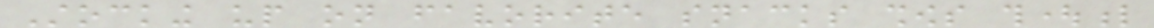Stocking up on favorite snacks shows thoughtful
